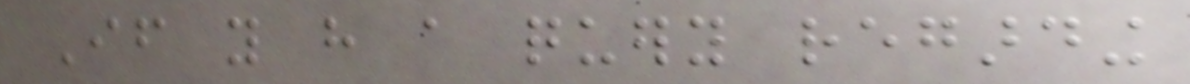If you have a query regarding
